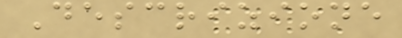Descrizione
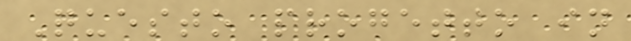Questo progetto in
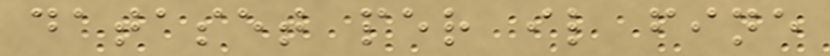dataset per il fine
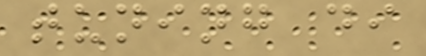tuning di
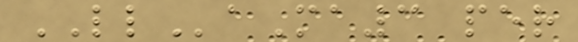LLaMa3 per
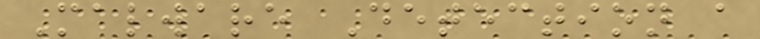Malware Detection a
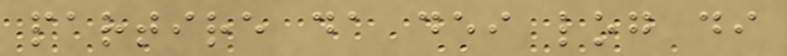partire da dei log di
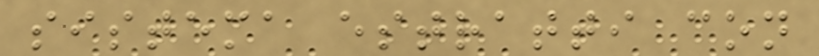sistema estratti con
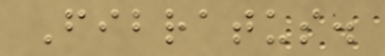Fibratus.
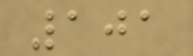101
